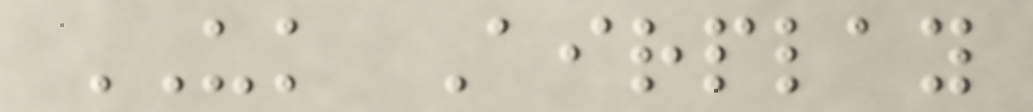UK Airplay
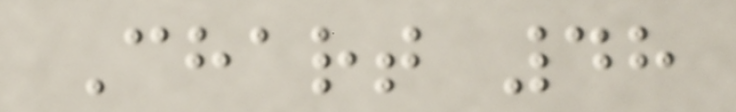Chart 48
